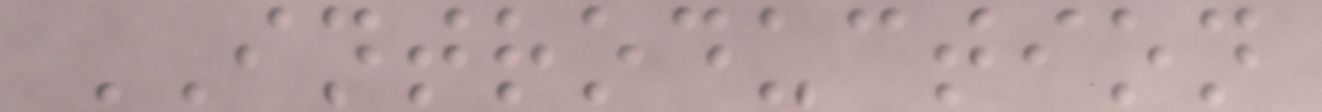INTRODUCTION
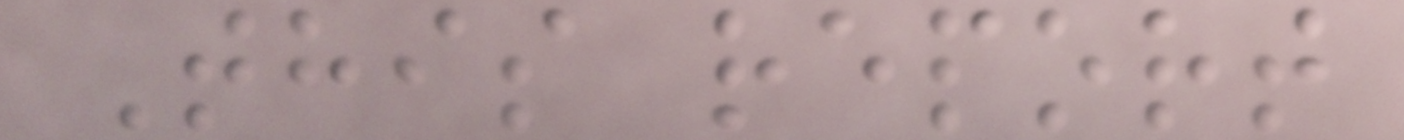This report
